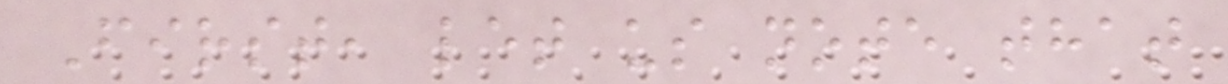First, let us note that
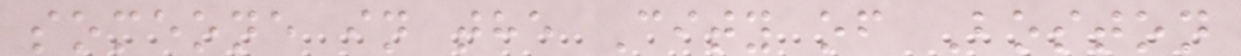someone in the City of Boston
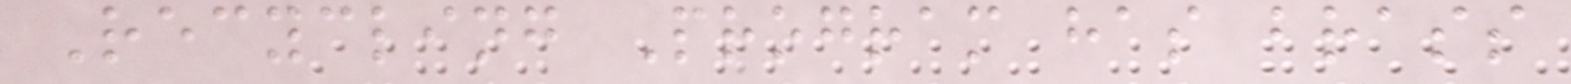Recycling Program has brass
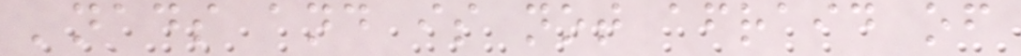'nads and is not afraid of
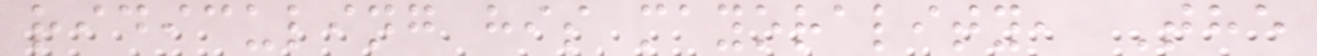ridiculing his mayorality, The
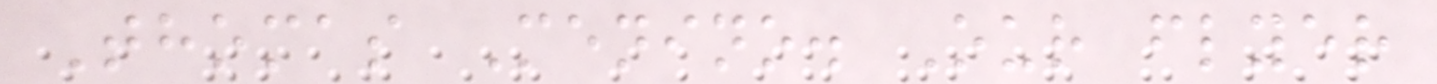Thomas Menino. Our flyer
